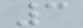3
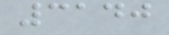3140
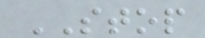STOP
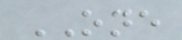ONE
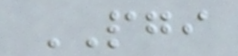PGI
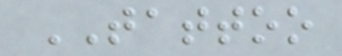TATTOO
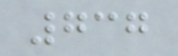737
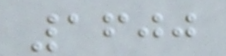1600
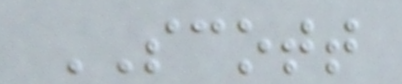SCOTT
